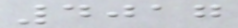4017
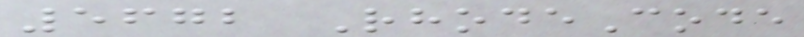5672 RhodeCode
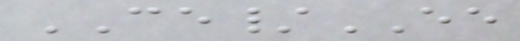CE/EE
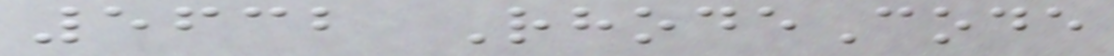5632 RhodeCode
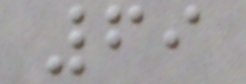69
